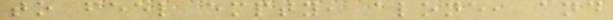to feel empty, alone, and
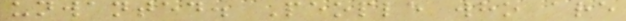unwanted. People who are
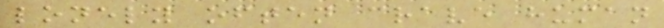lonely often crave human
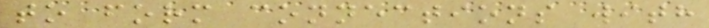to form connections with
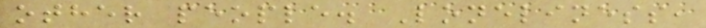other people. Loneliness,
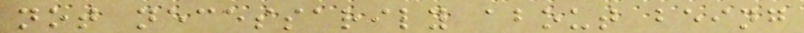not necessarily about being
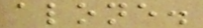alone.
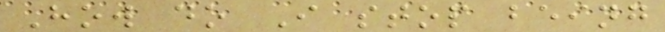How do I stop being
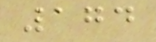174
